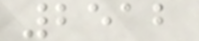2512
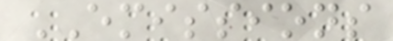EMISSIONS
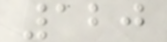120
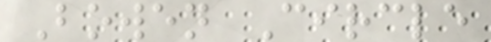Bowen Circle
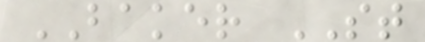BAKER ST
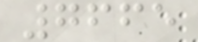7665
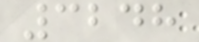3248
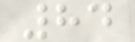84
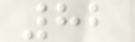82
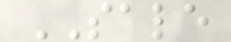SALE
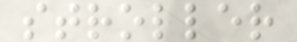stroller
